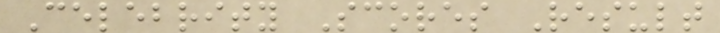Celebrity Scores Result
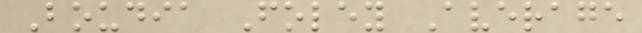Boudia Foley Average
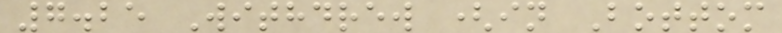7.25 Withdrew (in Bottom
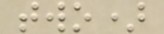two)
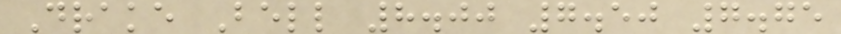Drake Bell 8.00 7.50 7.75
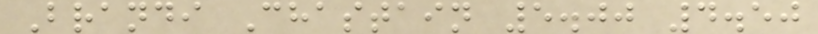Brandi Chastain 5.00 4.50
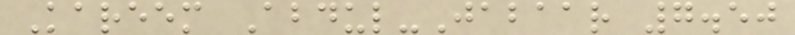Kareem Abdul-Jabaar 7.50
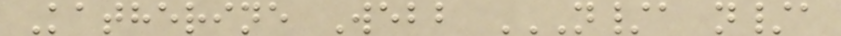Katherine Webb N/A N/A
